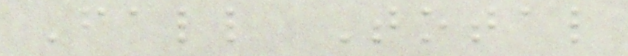Fall Total
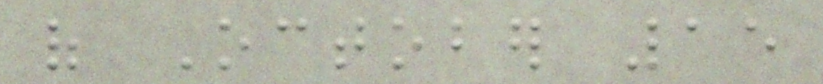of October 15
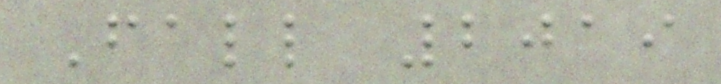Fall 2019
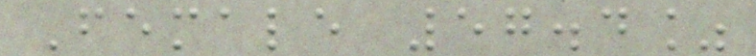Female 57.4%
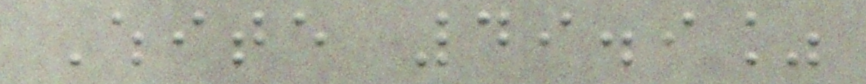White 49.9%
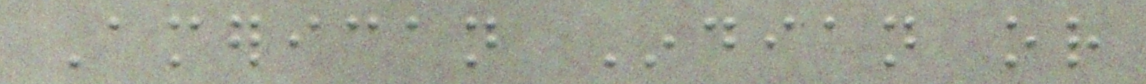American Indian or
